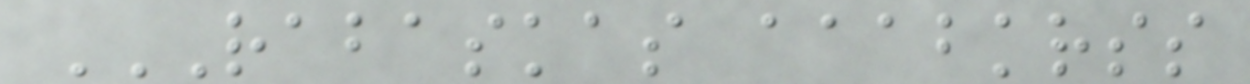RABASKAS AAABKRSS
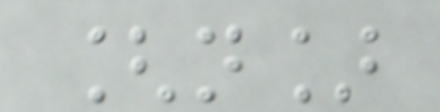[n]
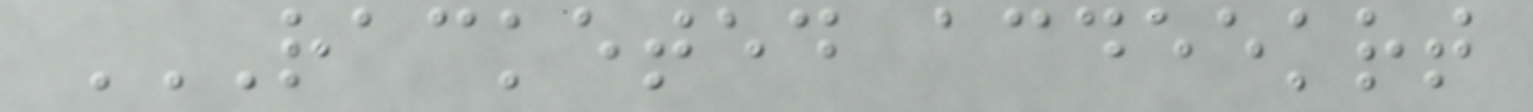RACKETED ACDEEKRT
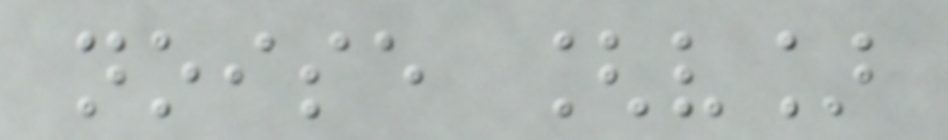noise [v]
